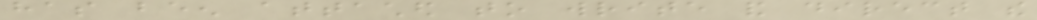has been attached to write and direct the
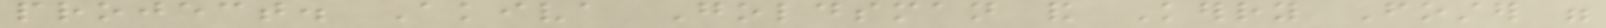project. Akiva Goldsman and Kerry Foster were
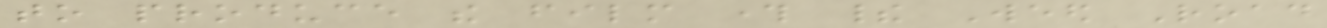to produce the film through their Weed Road
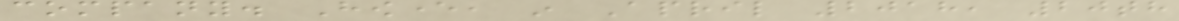company. However, in April 2018, 20th
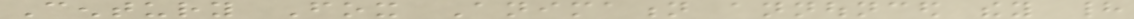Century Fox Animation announced they had
